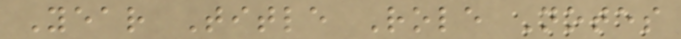Year Title Role Notes
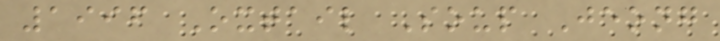1996 Oxtail Soup Jeong
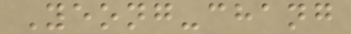Yeong-chang
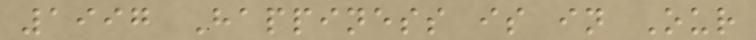1997 Happiness is in Our
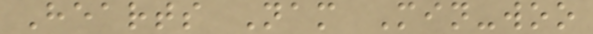Hearts Nam Min-woo
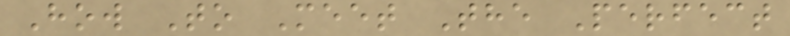How To Meet The Perfect
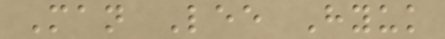Man Lee Hyuk
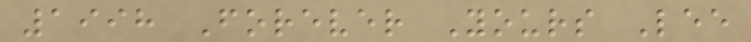1998 Forever Yours Lee
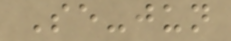Se-jun
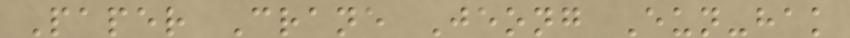Paper Crane Jeong Eun-hak
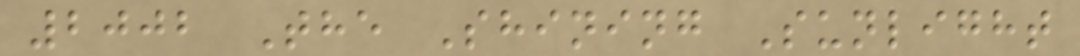2002 The Shining Sunlight
